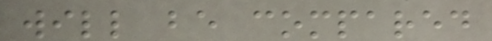will be compared
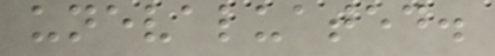unevaluated.
